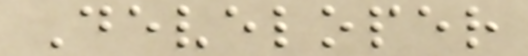Developer
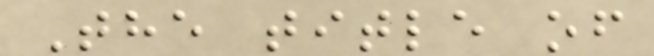The title of
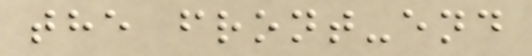the front-end
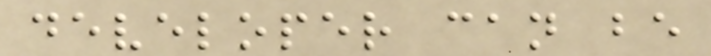developer can be
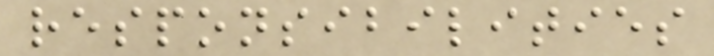responsibilities
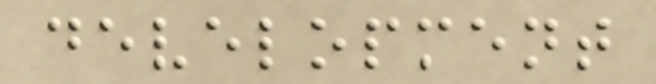development
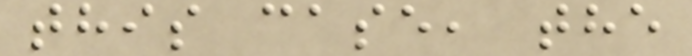this case, the
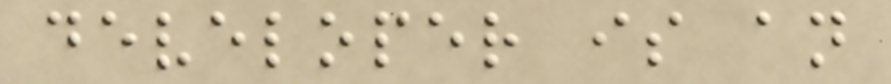developer is an
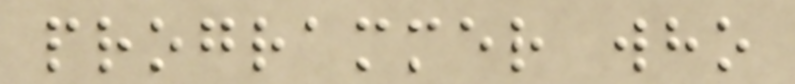programmer who
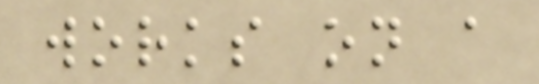works on a
